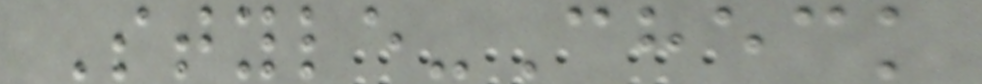Style-Check
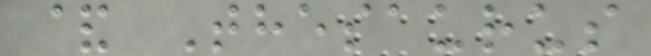& Thesaurus
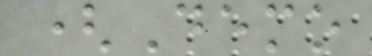(Demo
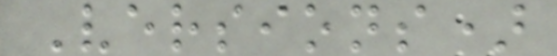Versions)
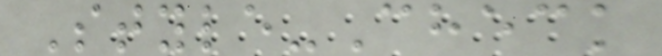Style-Check
